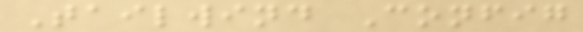Tailwind Config
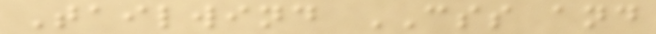Tailwind CSS and
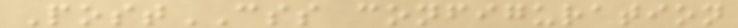PostCSS configuration
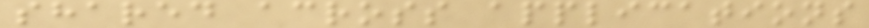shared across applications
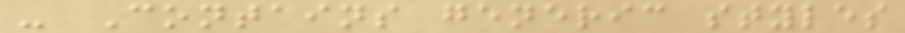- Contains generic styles
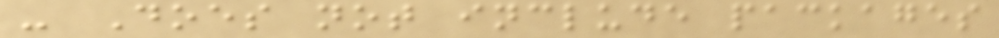- Does not include packages
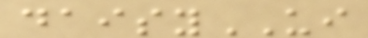daisyUI
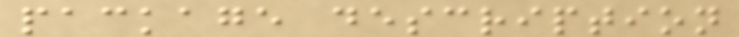package description
